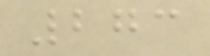273
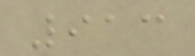913
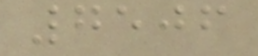7506
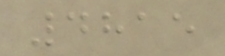4815
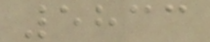5833
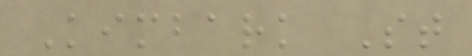Kimbark St
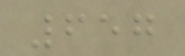657
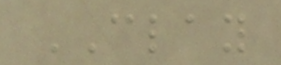CLAY
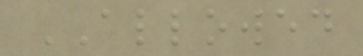ALLOWED
